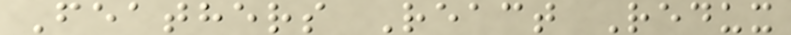Feathers React Redux
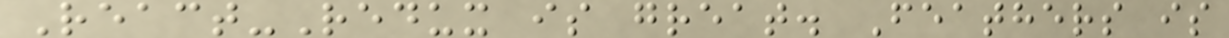React-Redux is great. Feathers is
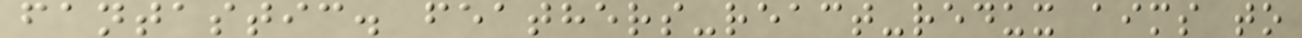fantastic. feathers-react-redux aims to
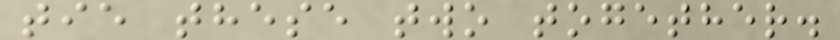tie these two together.
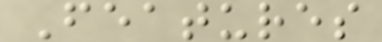Features
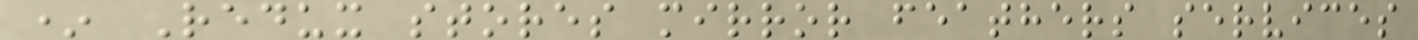* Redux stores mirror feathers services
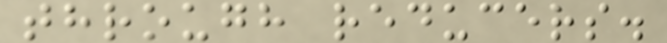through reducers.
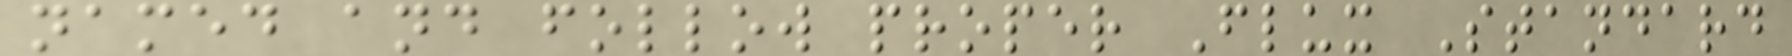named and follow proper Flux Standard
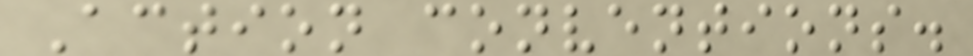Action conventions.
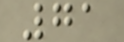71
